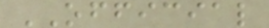OFFICIAL
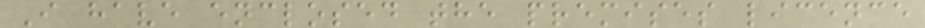I have enclosed the premises licence
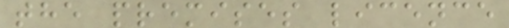the premises licence
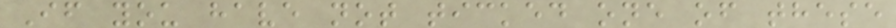If you have not ticked one of these
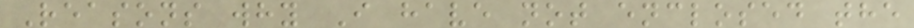Reasons why I have not enclosed the
